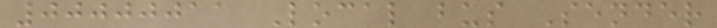00000011 Local bus Sender
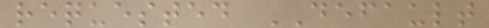requested DEFAULT
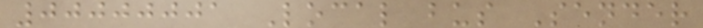00000001 Local bus Sender
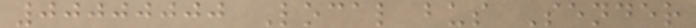00000000 Local bus Sender
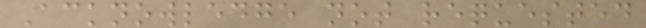Acknowledge not requested
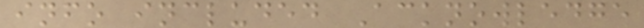info included Acknowledge
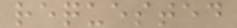requested
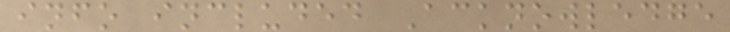info included Acknowledge
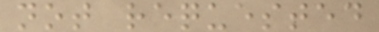not requested
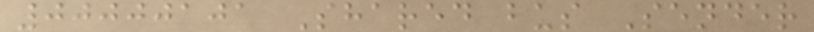00000101 Shared bus Sender
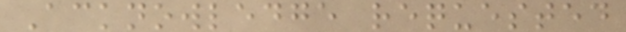Acknowledge requested
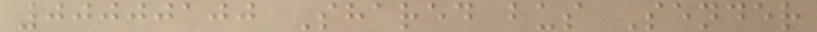00000100 Shared bus Sender
